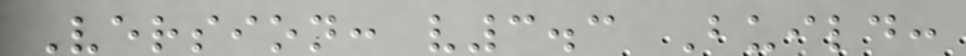Version: v3.3 Build:
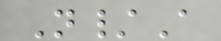N/A
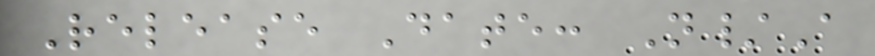Release Date: N/A
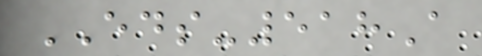EDS-518A
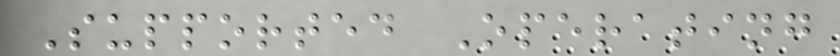Supported Operating
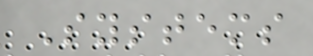Systems
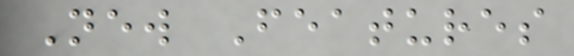New Features
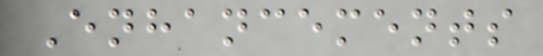Enhancements
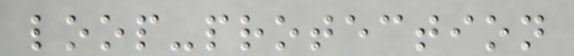loop-protection
